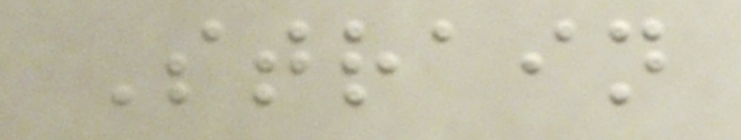Strain
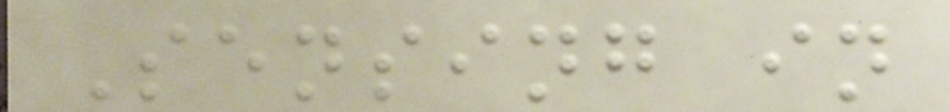Sensing in
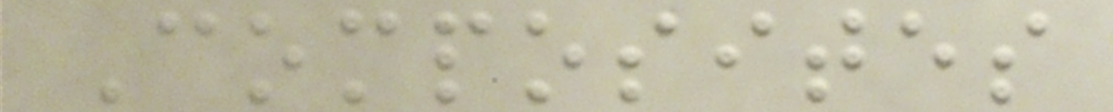Composites
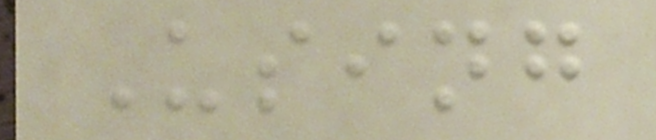Using
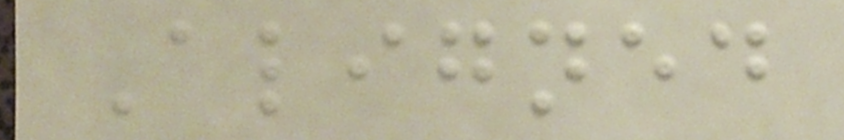Aligned
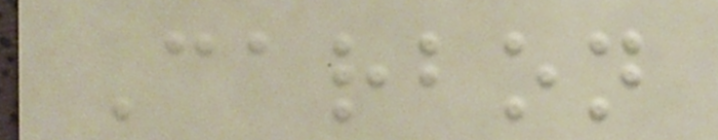Carbon
